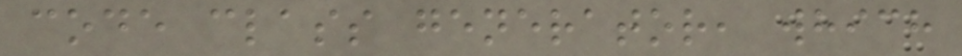code class generator, which
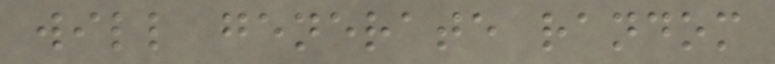will generate random
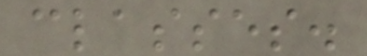classes.
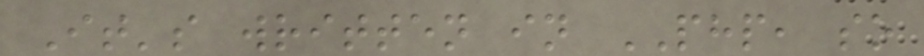It's written in PHP, so
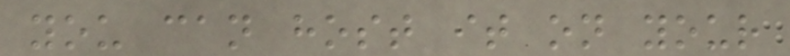you can host it on your
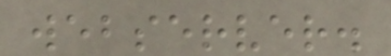webserver.
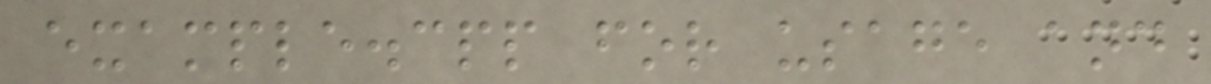example.cpp for usage and
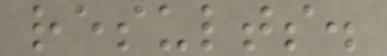results.
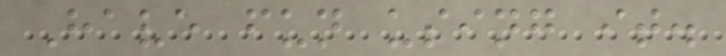Have fun using it.
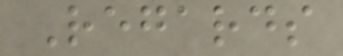Regards
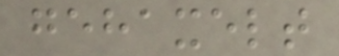gehaxelt
